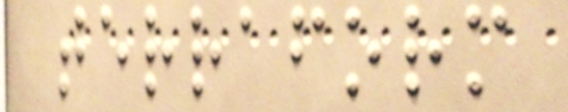terraform
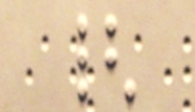{
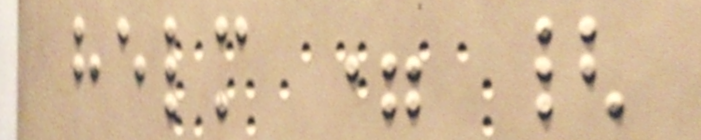helm = {
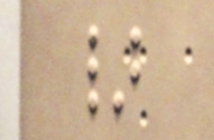}
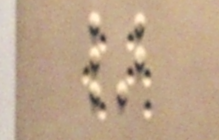}
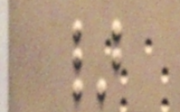}
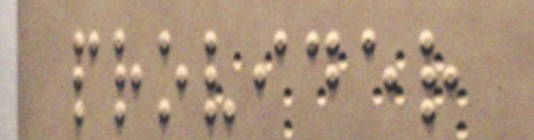provider
